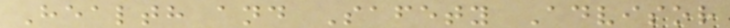Health and Safety Advisor
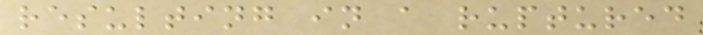resulting in a ruptured
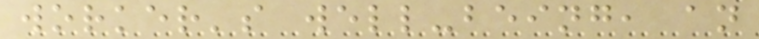worker's well-being, an
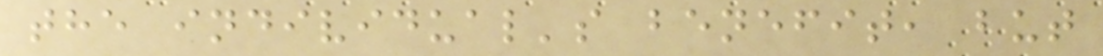the individual's benefit, but
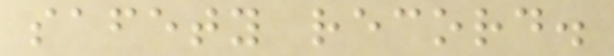safety record.
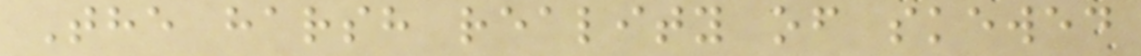The harsh reality of skewed
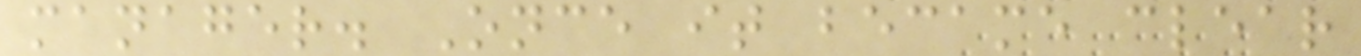manager. Once it became clear
